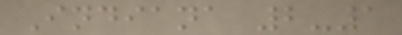Indiana 2-1
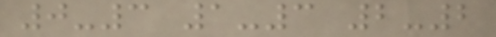0-3 1-3 2-2
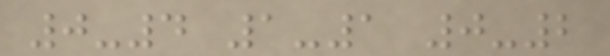0-4 1-1 0-2
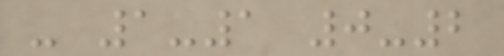- 1-1 0-2
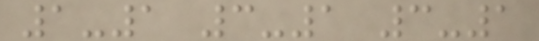1-1 3-1 3-1
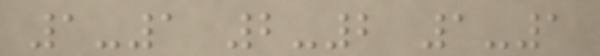1-1 2-2 1-1
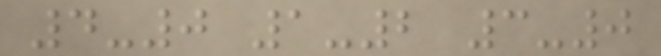4-0 1-2 3-0
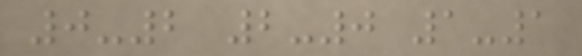0-2 2-0 1-1
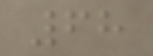68
